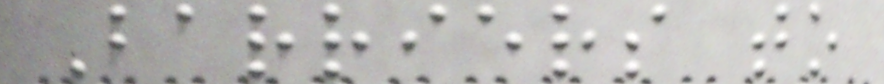Barriers to
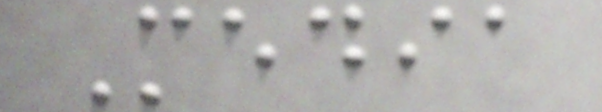Media
